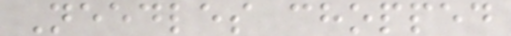Needles chopped
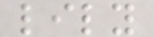lily
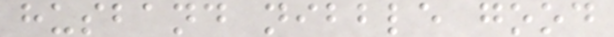husband nibble good
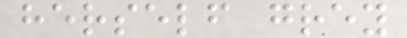herself grey
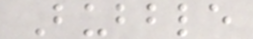Bubble
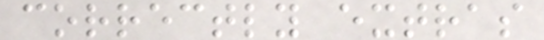correctly extras
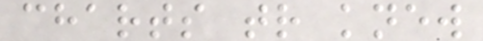charts tr knew
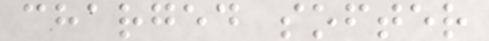charged softer
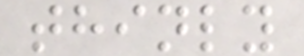thinly
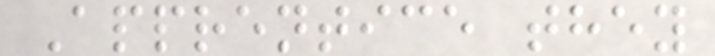Apprentice they
